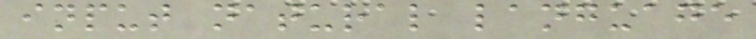input natural language
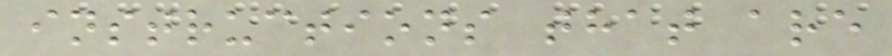instructions that are
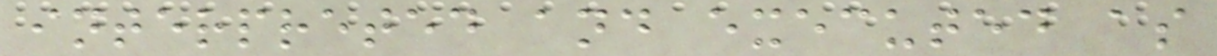interpreted and executed as
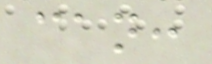can:
